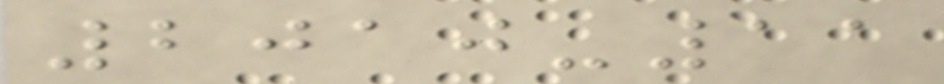2010-11
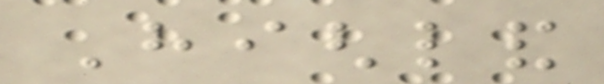Highland
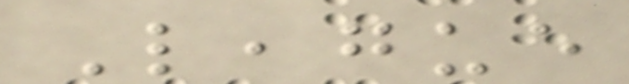League
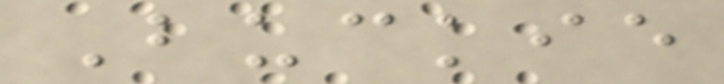Buckie
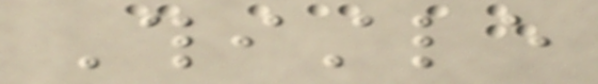Thistle
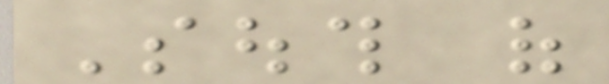South of
